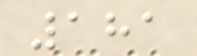181
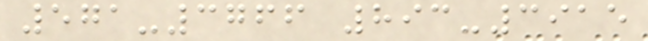571-3766 893-3915
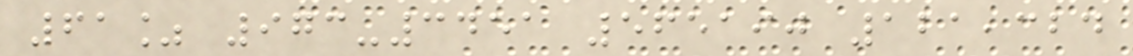61% 973-3451 565190 121,324
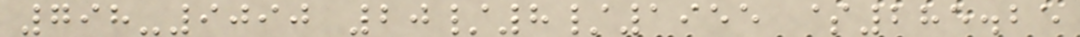798-9090 20/8/1955 $285.25
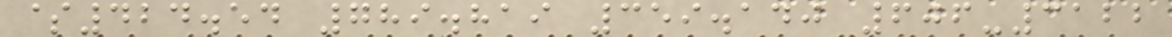$424.54 789.819 359.140 606-3122
